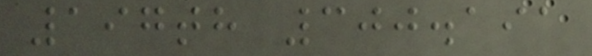197th 300.191
